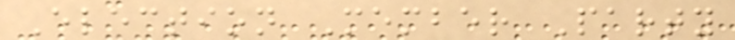Election Member Party
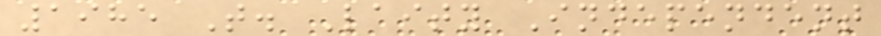1985 T. Laity Independent
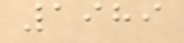1989
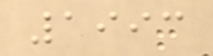1993
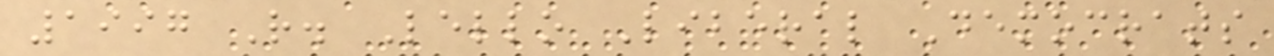1997 R. Lello Liberal Democrats
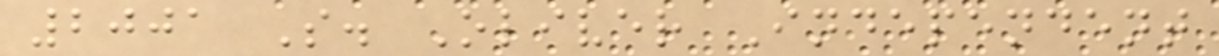2001 S. Oliver Independent
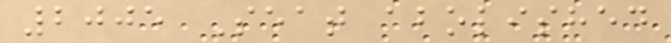2005 Seat abolished
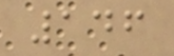146
